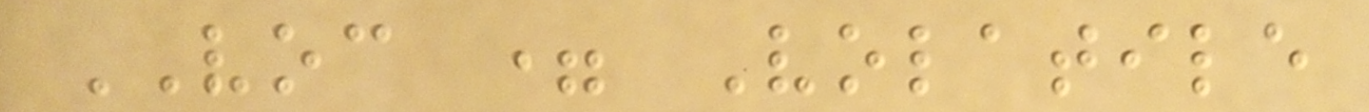VOC = Volatile
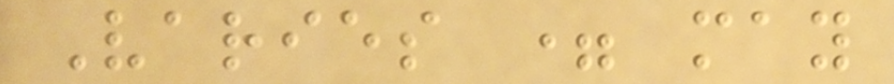Varies = may
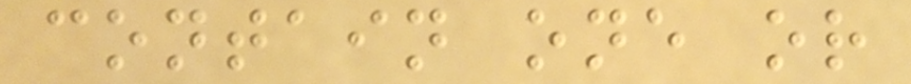contain one or
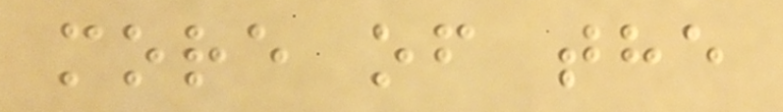more of the
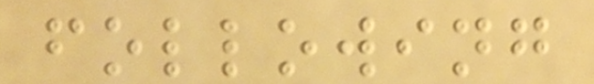following
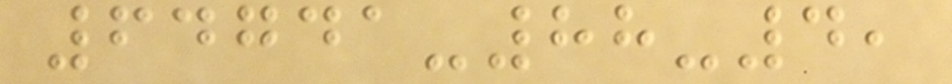64741-88-4,
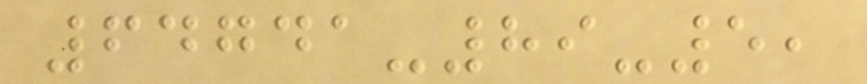64741-89-5,
